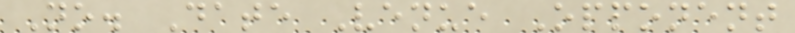No. Date Venue Opponent
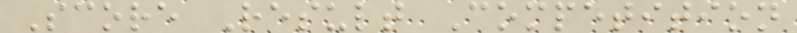Score Result Competition
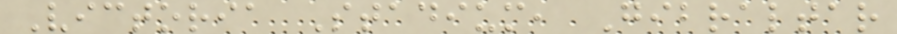Victoria Stadium, Gibraltar
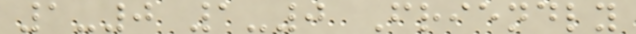1-0 1-0 Friendly
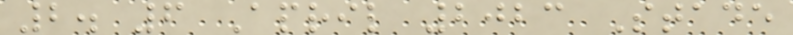2. 6 April 2023 Stade
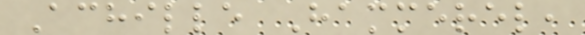Achille Hammerel,
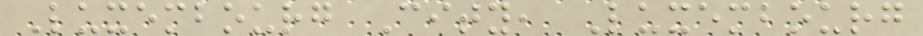Luxembourg City, Luxembourg
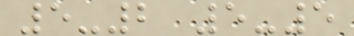5-2 5-5
